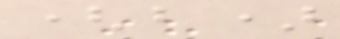(b)
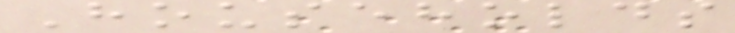Households
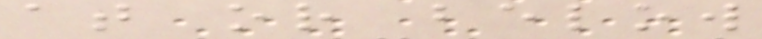at or below
